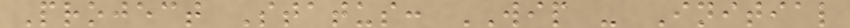Project Status: WIP - Initial
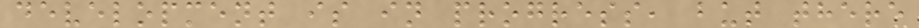development is in progress, but there
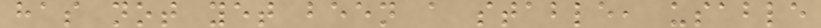has not yet been a stable, usable
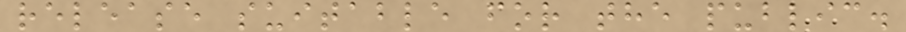release suitable for the public.
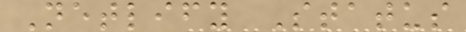Netlify Status
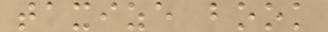taxize book
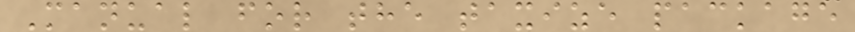Manual for the taxize package
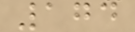174
